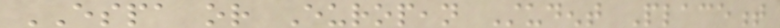ESPA or European Student Placement
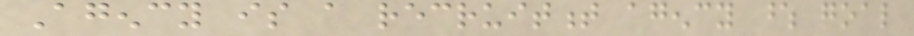Agency is a recruitment agency whose goal
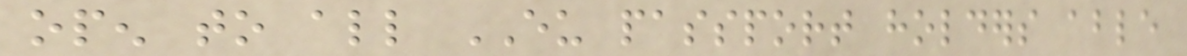open to all EU passport holders able
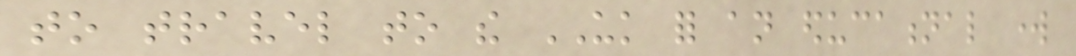to travel to the UK for an educational work
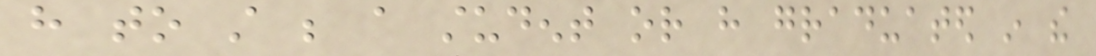have to still be a student or have graduated in the
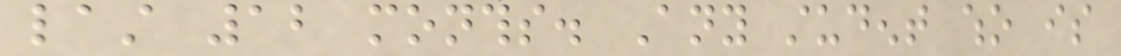last 12 months. Any student who is
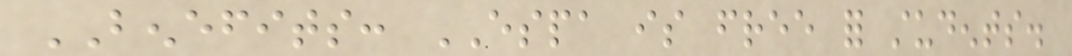BENEFITS: ESPA is free for students.
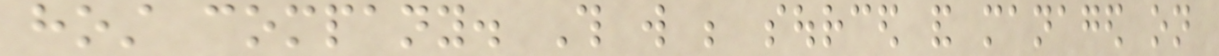host company. This will be sourced and managed on
